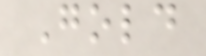Gold
